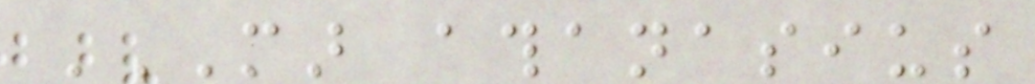MAR ATHANASIUS
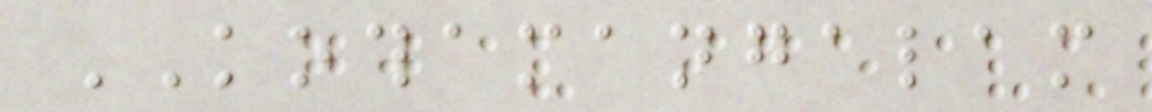KOTHAMANGALAM
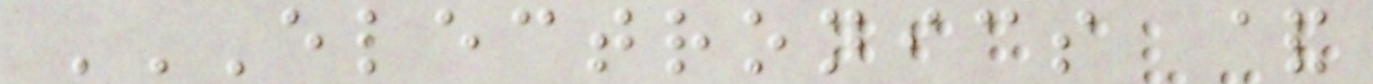ELECTRONICS &
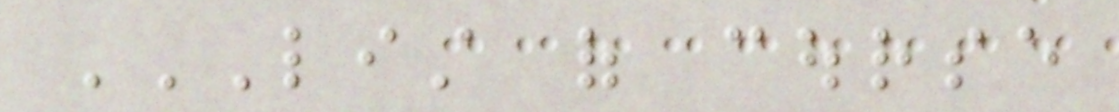LIST OF COURSE
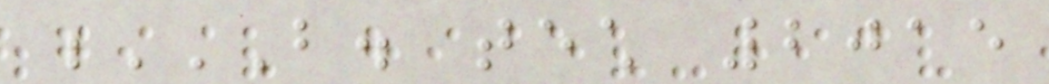B. TECH 2015
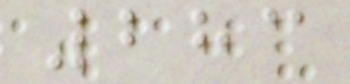283
